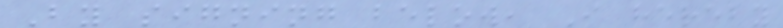By signing below, I hereby
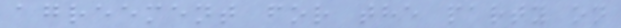agreement for the party on
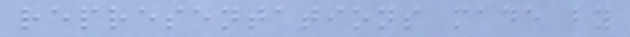representations made by
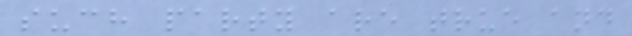such party are true and
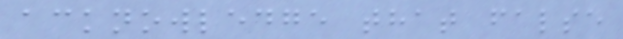acknowledge that false
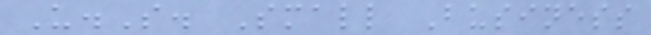U.S. Small Business
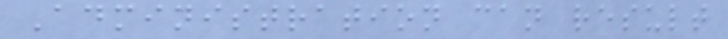Administration can result
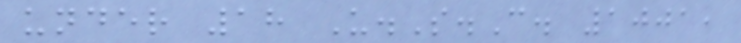under 18 U.S.C. 1001,
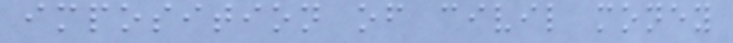imposition of civil money
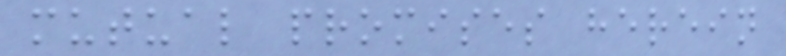mutual promises herein
